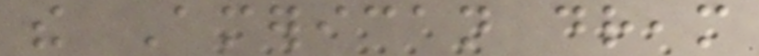the American dream
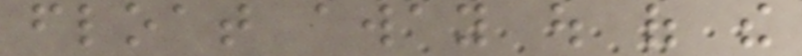float away out of the
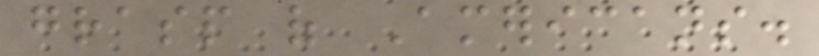grasp of Americans.
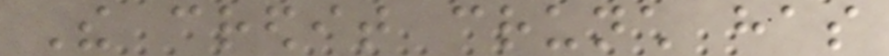The credit crunch has
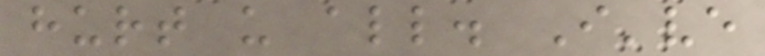hurt us all. I've
